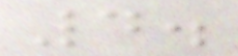4.
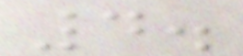4.
